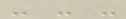- - -
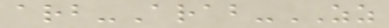arb-Arab-ZZ
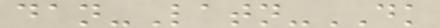dan-Latn-DK
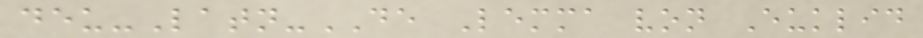deu-Latn-DE Lemma von Euklid
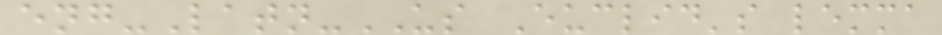eng-Latn-US Euclid's lemma
